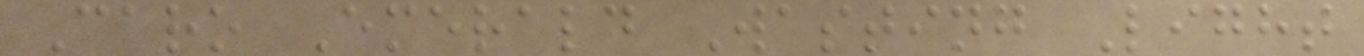Caro Emerald Wasting Light
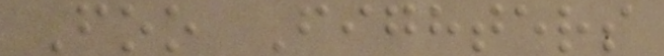Foo Fighters
